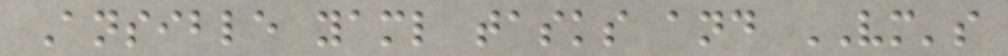Ansible yaml tasks and VM's
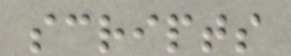scripts
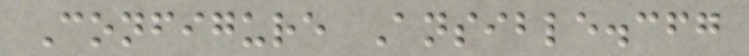Configure Ansible.cfg
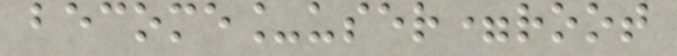become_user=root
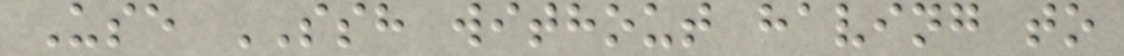Use SSH without having to
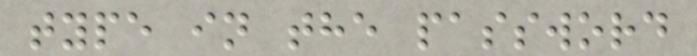type in the password
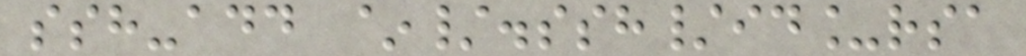ssh-add ~/.ssh/id_rsa
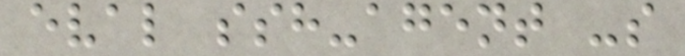eval ssh-agent -s
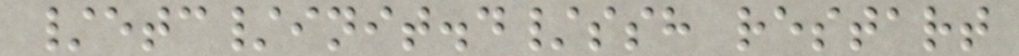/etc/init.d/ssh restart
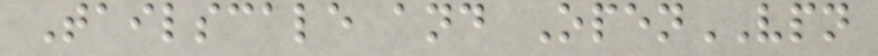Tailscale and OpenVPN
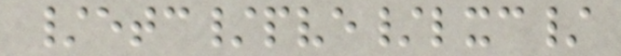/etc/pve/lxc/
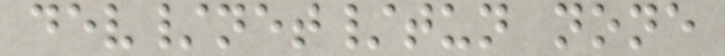dev/net/tun none
